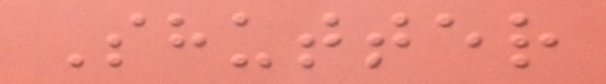Shutter
